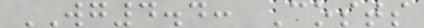WG4.4: Costs
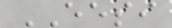EESI
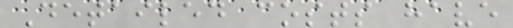Detailed costs have
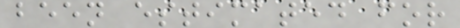been estimated for
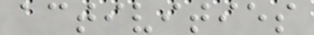activities
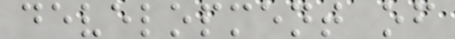development of
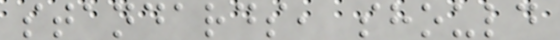standards, should
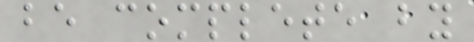be complete by
